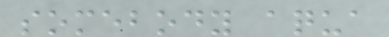somebody aqua
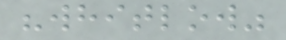"whitlow"
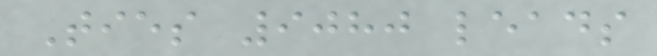Ties 9080 leads
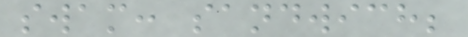swam: sandwich;
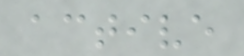active
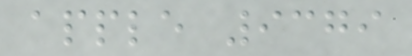apple 9379
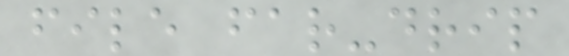file far-drip
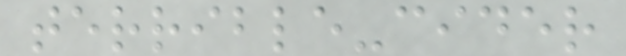terrible-cider
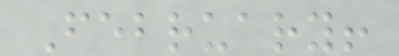February!
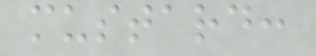mustard:
